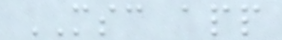MSC app
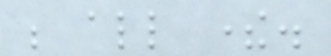be all there.
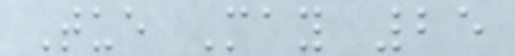Tue May 25
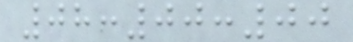08:00:00
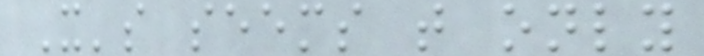It's seems that only
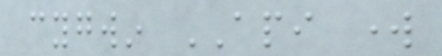cygwin API work
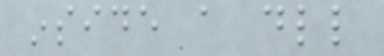inside a dll
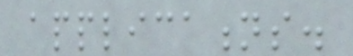applications.
